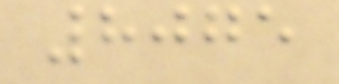8075
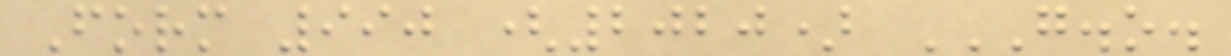Form 990 (2020) G.O.
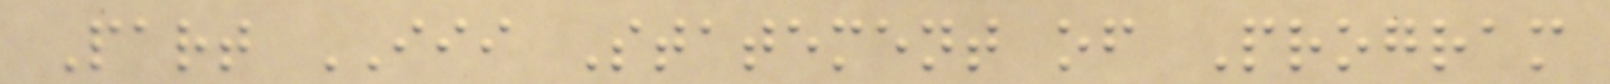Part III Statement of Program
